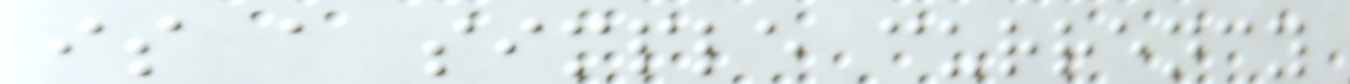is a simple currency
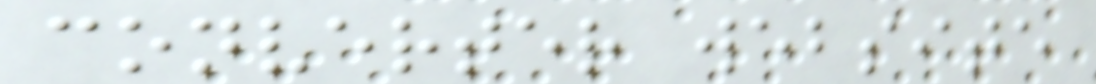converter website
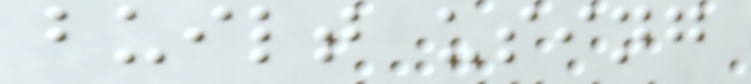built using
